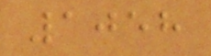1058
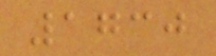1730
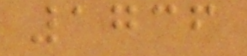1736
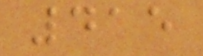415
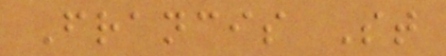Francis St
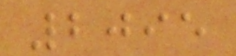2095
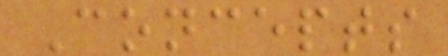Concepts
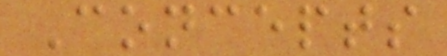Concepts
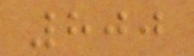800
